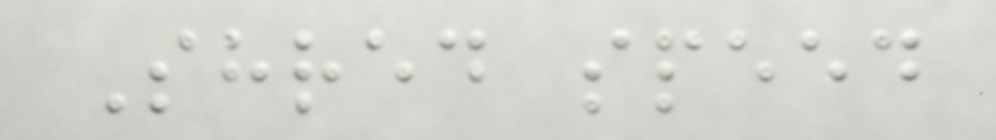Shred speed
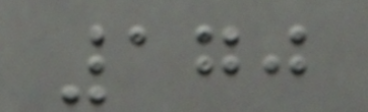170
